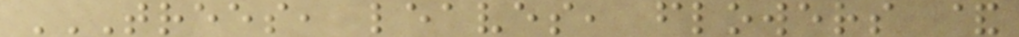TREES, LEAVES, FLOWERS &
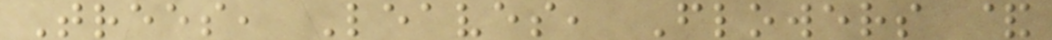Trees, Leaves, Flowers &
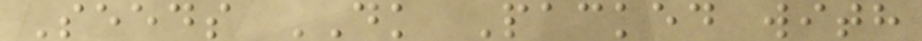Seeds DK Packed with
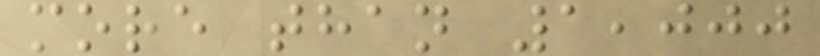more than 1,000
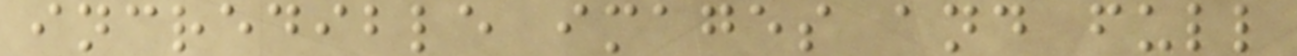incredible images and full
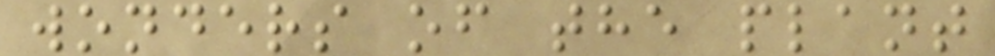wonders of the plant
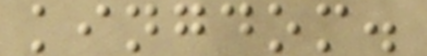kingdom.
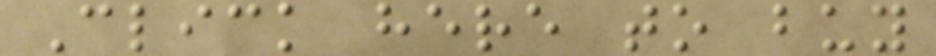Click here to buy
